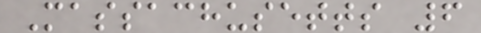Massachusetts 6
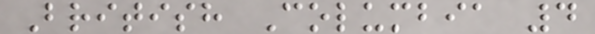British Columbia 4
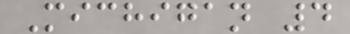Michigan 4
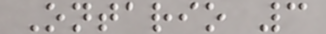Ontario 3
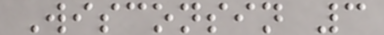Wisconsin 3
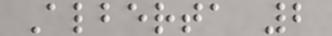Alberta 2
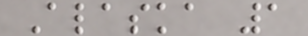Alaska 1
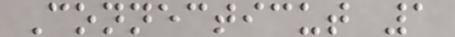Connecticut 1
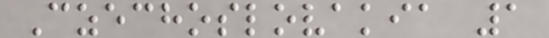Czechoslovakia 1
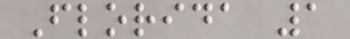Florida 1
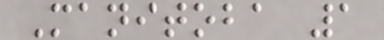Manitoba 1
